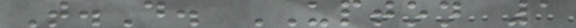T.D. UPTON 1
